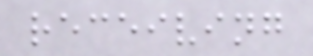receiving
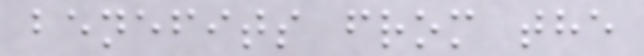benefits from the
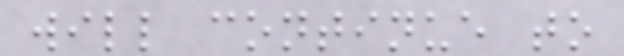will continue to
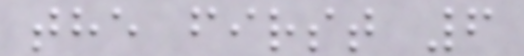the first 6
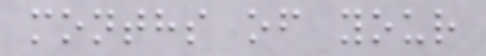months of your
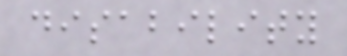disability
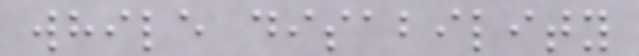while disability
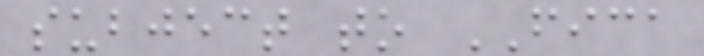subject to FICA
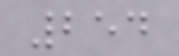254
